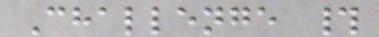Challenge #
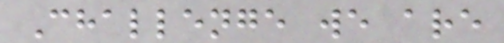Challenge we are
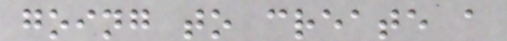going to create a
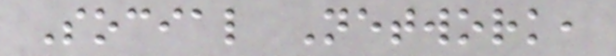Social Network,
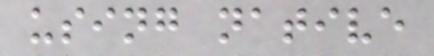using native
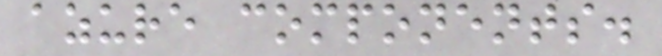azure components.
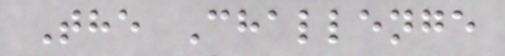The Challenge
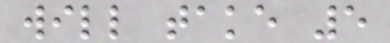will take 5
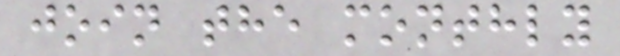join the monthly
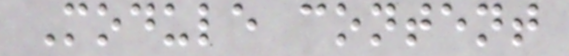Module content
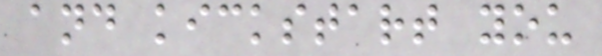and kickstart you
